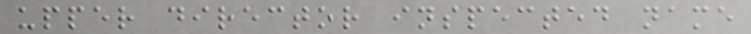upper director inspected name
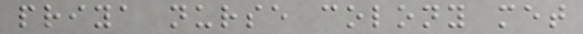priya nurse colony met
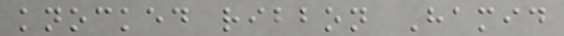knocked ribbon Hamid
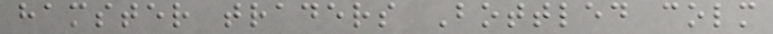hamster traders Bottled colm
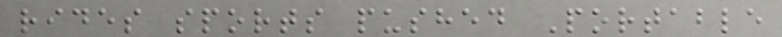rides sports pushed Portable
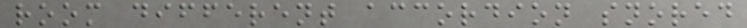room different accordion snored
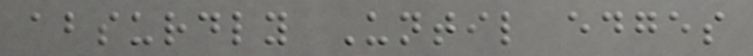absurdly Until edges
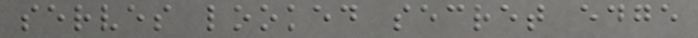serves looked secret edge
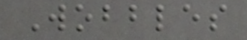Wobbles
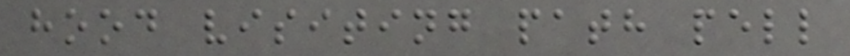hood visiting path pell
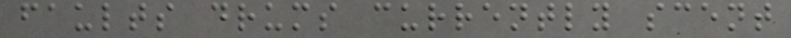faults drums currently scent
